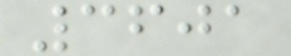3601
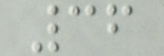36
